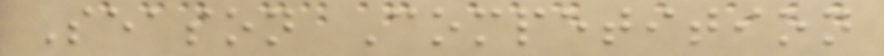Season Competition
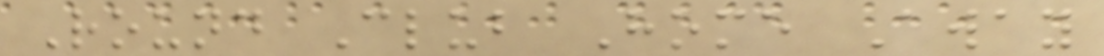Round Club Home Away
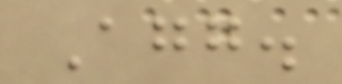Agg.
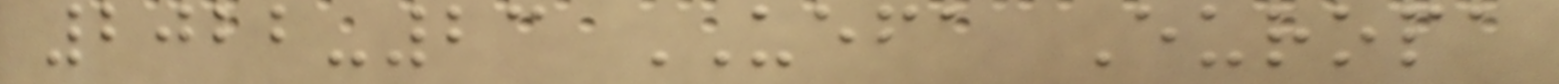2022-23 UEFA Europa
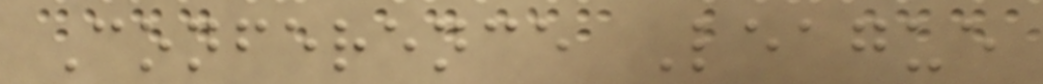Conference League
